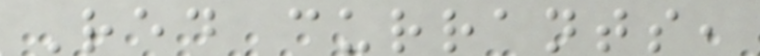Red currants,
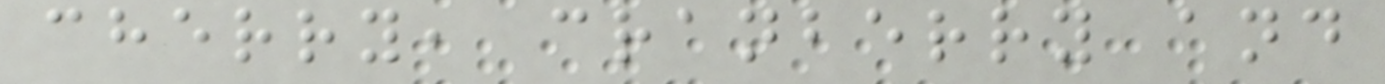cherry, cranberry and
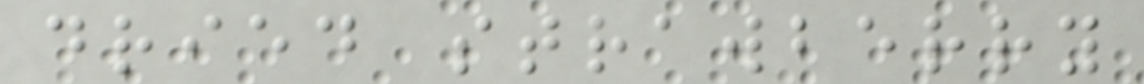dried strawberry
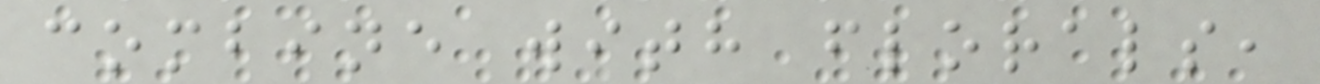combine with florals,
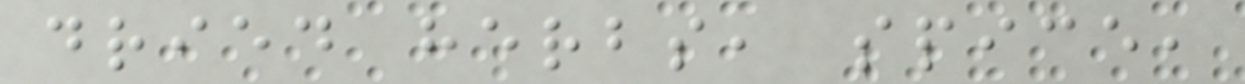dried herbs, spice,
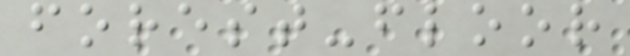forest-floor
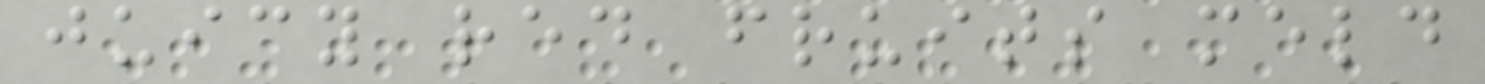juicy red fruits meld
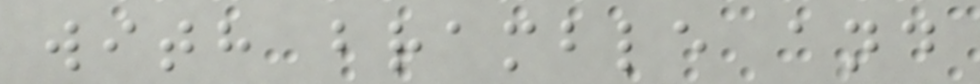with bramble and
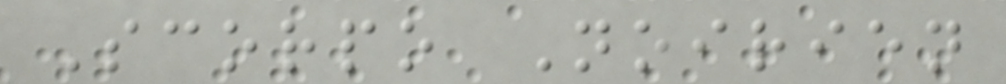Scorpo Noirien
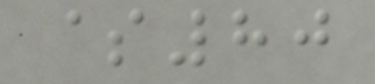$80
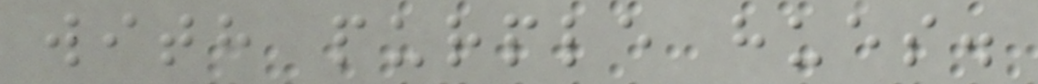with purple hues.
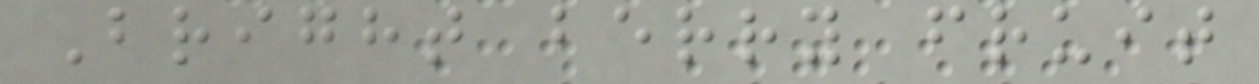Bright berry fruit
